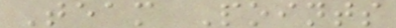Team Points
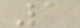1
